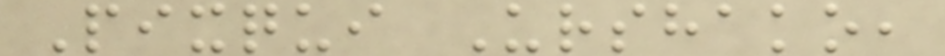Pixqui Urshako,
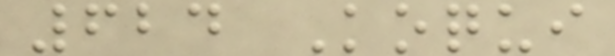624 Koqui
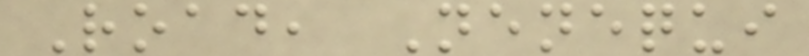Road, Nenequi
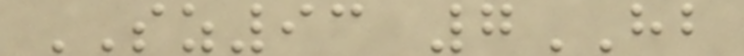SZ93 7HB
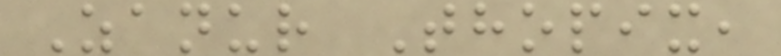Zanur Thopix,
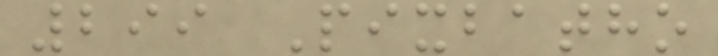299 Pixbatho
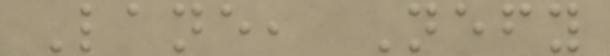Lane, Nefy
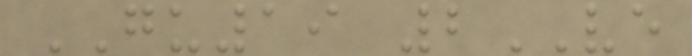GU19 2VE
